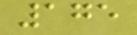175
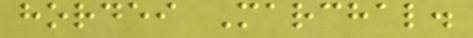hordei Marchal.
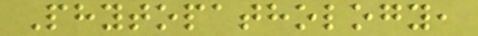Phytopathology,
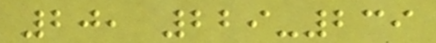20, 229-239
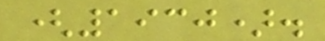(1930).
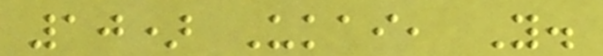10) Ukai, Y.
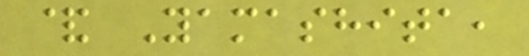& Yamashita,
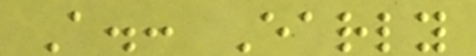A.: Early
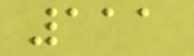111
